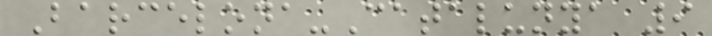Barcelona-Catalunya 9
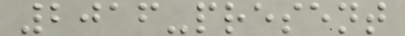2016-present
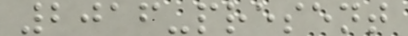2016-present
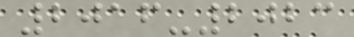2016-2023
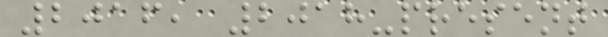2016, 2018-present
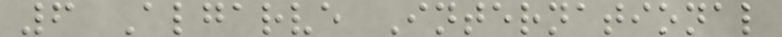6 Algarve International
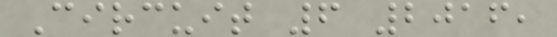Circuit 6 2016,
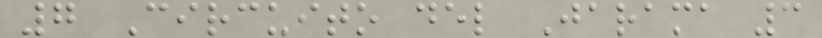7 Circuito del Jarama 3
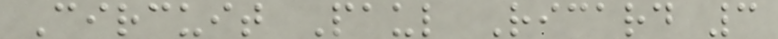Circuit Paul Ricard 3
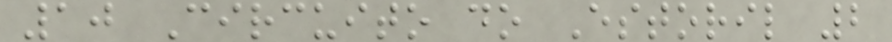10 Circuito do Estoril 2
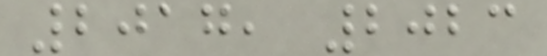2017, 2023
